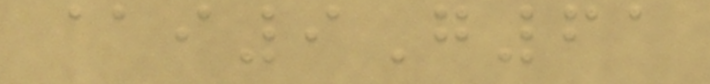@i9G61
